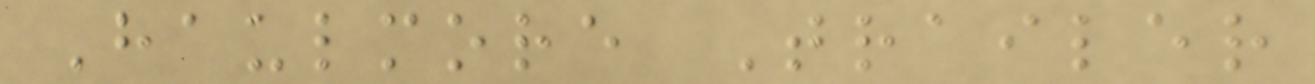Haulmore Trailer
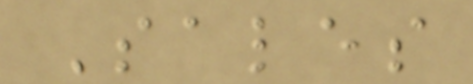Sales
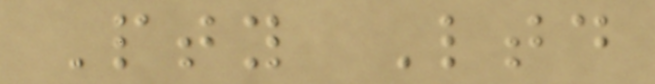Pty Ltd
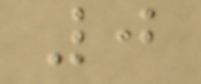0
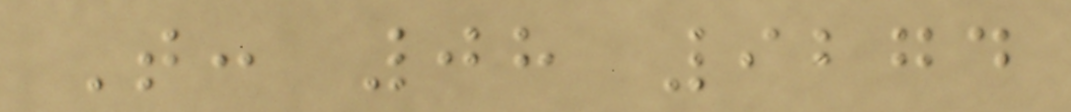T: 08 9274
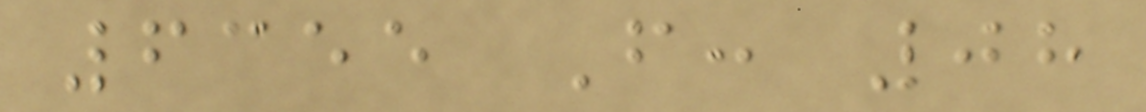6355 F: 08
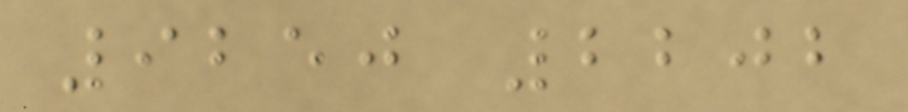9250 2202
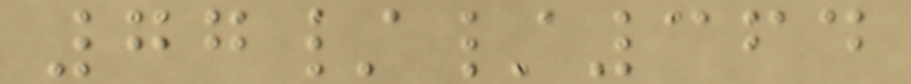77//364
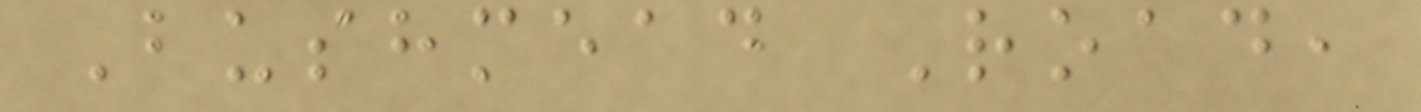Bushmead Road,
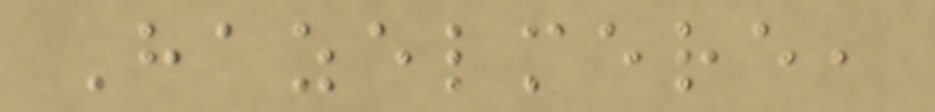Hazelmere,
